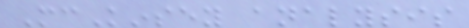McKinsey analysis
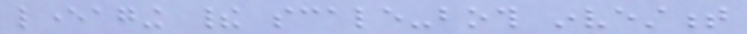leveraging their scale-both investment
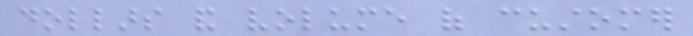dollars and volume of customer
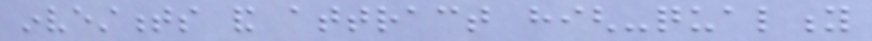investments and attract high-quality
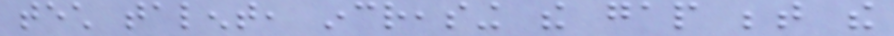tech talent, increasing the gap between the
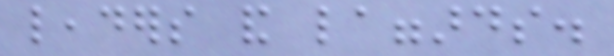leaders and laggards.
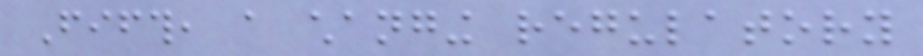Fifth, a changing regulatory
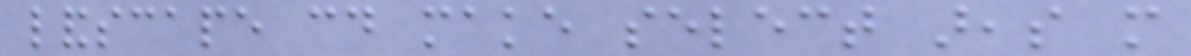landscape could make select areas more
